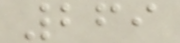269
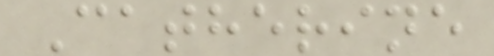Catherine
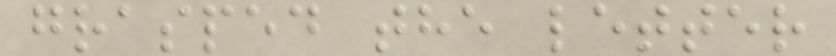grasped the letter
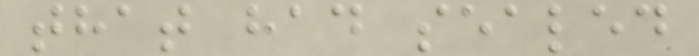that had sealed
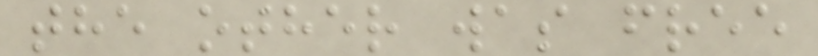the other was free
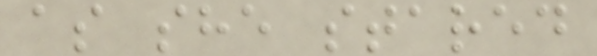as she stared
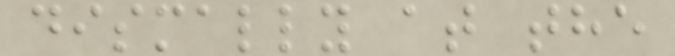dismally at the
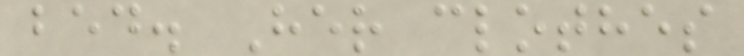bed. Her clothes
